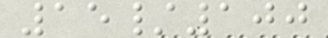15/100
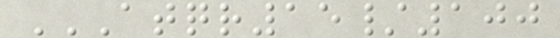ATQR15/100
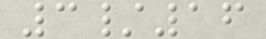3/16
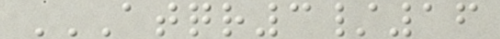ATQR3/16
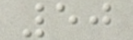50
